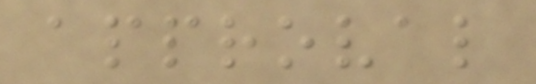approval
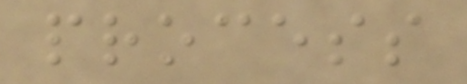process
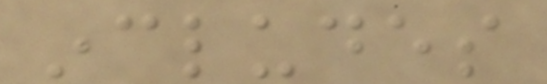includes
